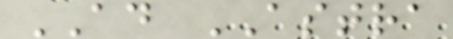AD ASTRA
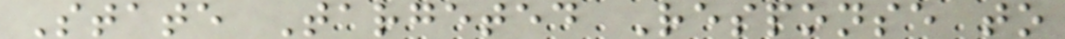State Targeted Response to
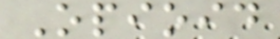Opioid
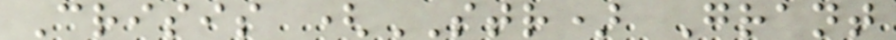Crisis (STR) Grant
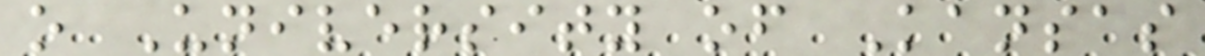o University of Kansas
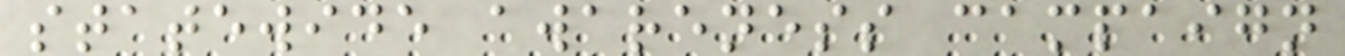statewide awareness campaign
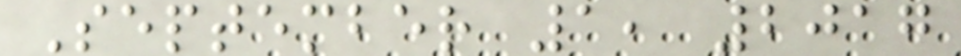September 1, 2017
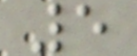5
